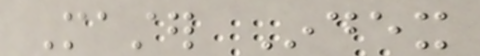Master Index
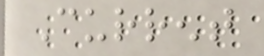Current
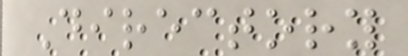Directory
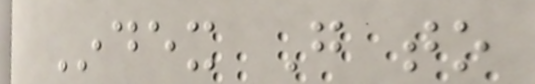Index Go to
